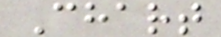Chart
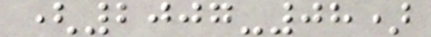(2007-08)
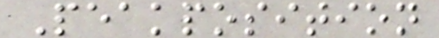Peakposition
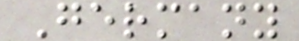Germany
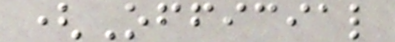(Official
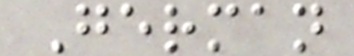German
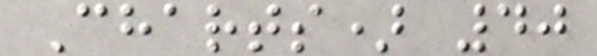Charts) 40
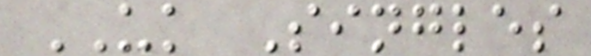UK Singles
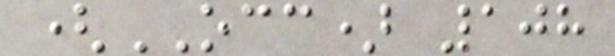(OCC) 108
